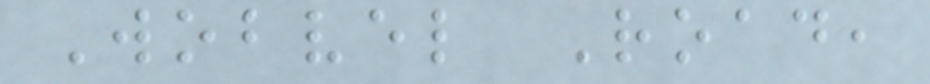Wobvel Road,
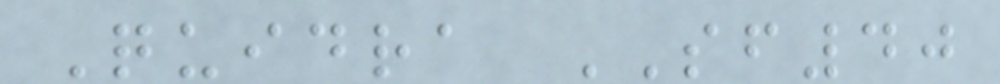Quidra SF40
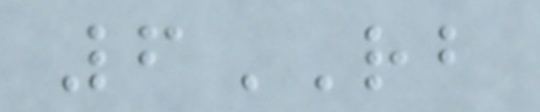6RB
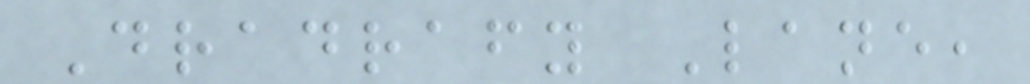Dradrafy Lane,
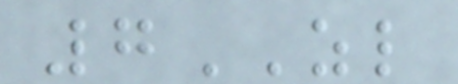7ZL
